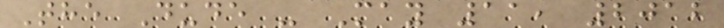The Dude - May 11, 2012
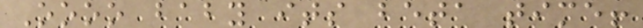Oooo baby its beta time!
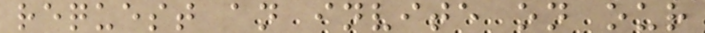request an invite on our
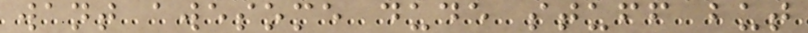want awesome dude stuff but
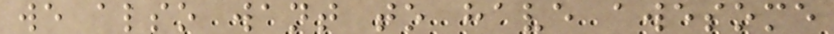we also want to have awesome
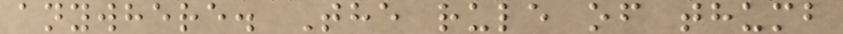anywhere. The rule of thumb
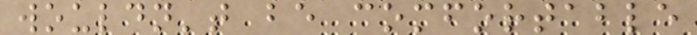wouldn't be comfortable
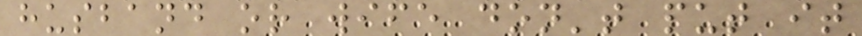husband or wife don't put it
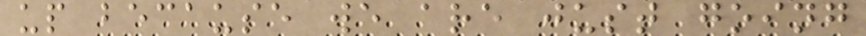up because we are just going
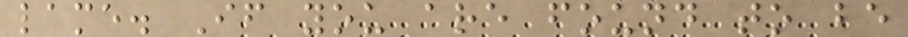lame. If you are found to be
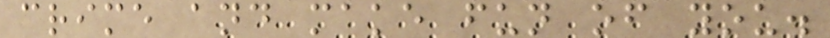crime and make fun of you.
